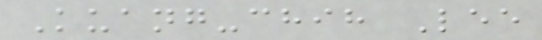Kuang-chih Lee
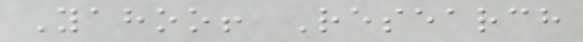Yahoo! Research
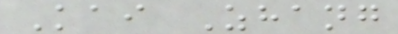Kai Zhang
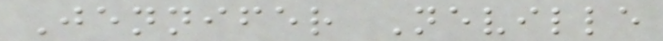Jennifer Neville
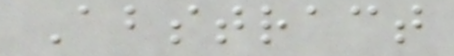Abstract
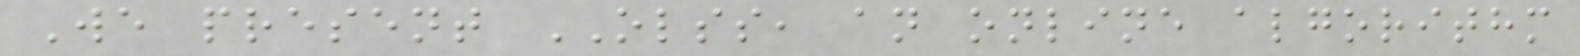We present OLSS, an online algorithm
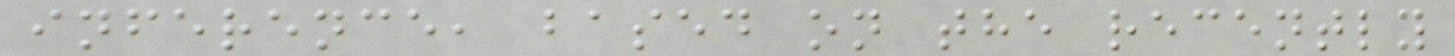inference, based on the recently
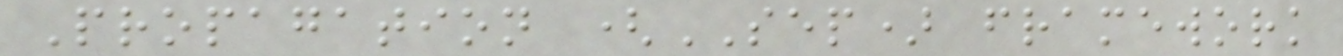Propagation (SEP) framework
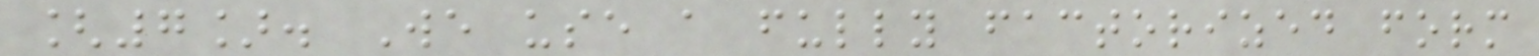[7]. We use a fully factorized form
